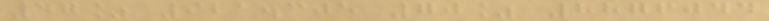47% 921.305 70% 8876044
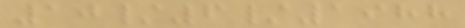10/6/1988
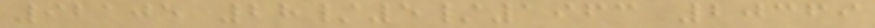92105 28/5/1963 20369
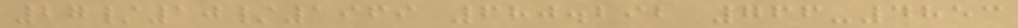27/10/1969 680.292 766-4853
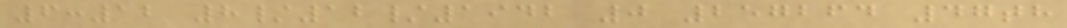6:12 8/12/1942 0 257264 47th
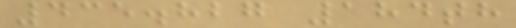435.827 184th
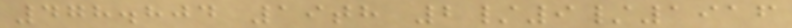478.804 19th 2/9/1916
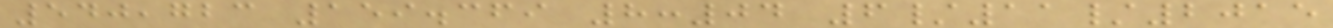540,723 159.369 8:04 6/11/2015
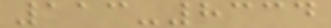113-8334
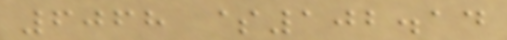6068 $102.14
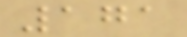171
